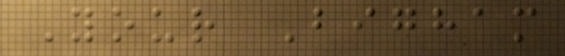Your Bigham
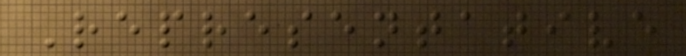Representative
